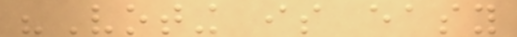"Voting is easy
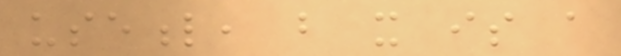useful, but it is a
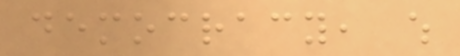democracy, which
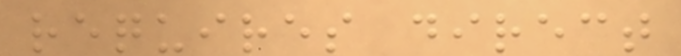requires direct
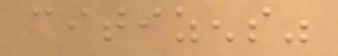citizens"
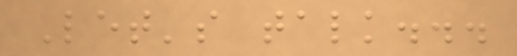Let's talk...
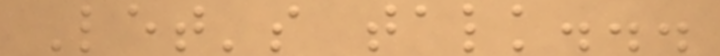Let's talk...
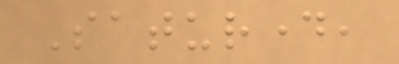Saturday,
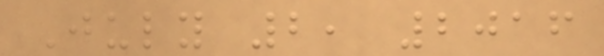July 2, 2016
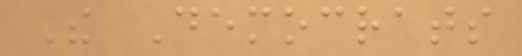The Democrats
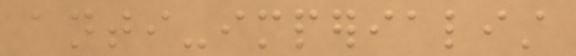anti-imperialist
